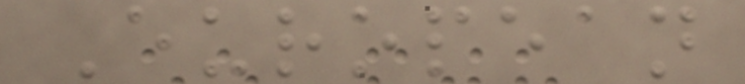European
